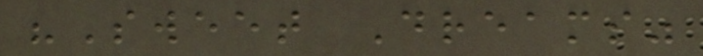"Sweet Dreams"
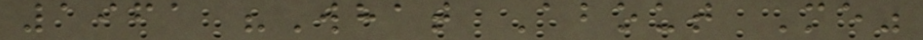1961 "What About Me"
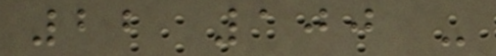22 100 -
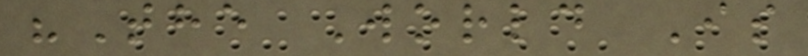"The World Is
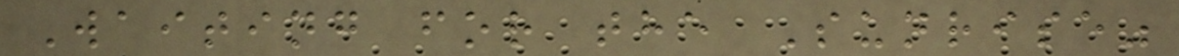Waiting for the Sunrise"
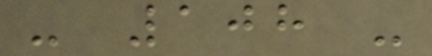- 108 -
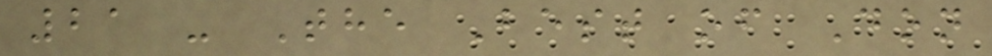21 - The Best of Don
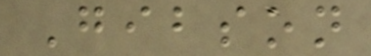Gibson
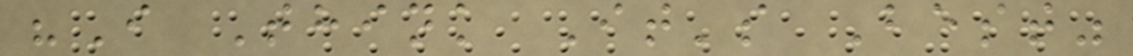"I Think It's Best"
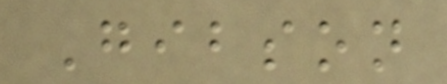Gibson
